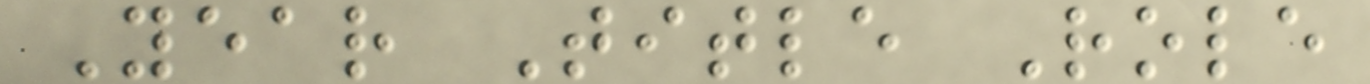Year Title Role
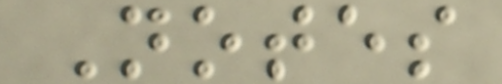Notes
